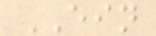EIN
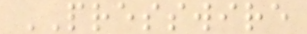PRESSWIRE
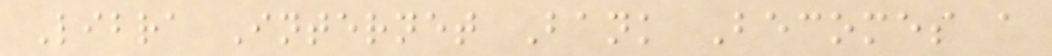Libra Internet Bank Becomes a
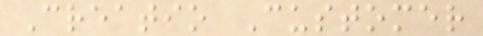Creatio Customer
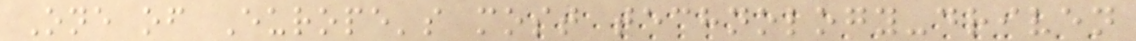One of Europe's most technology-driven
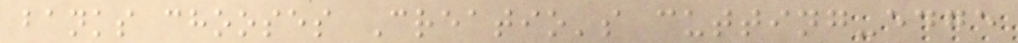banks chooses Creatio's cutting-edge
